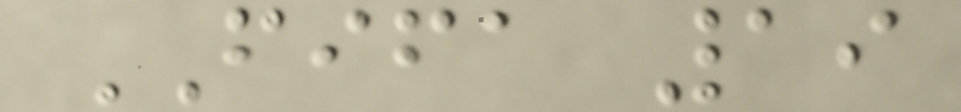FIFA 19
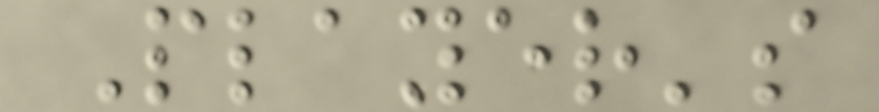Player's
